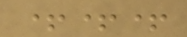+++
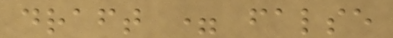draft = false
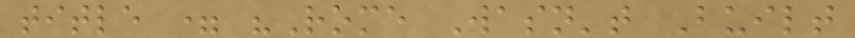title = "Rome Wasn't Built
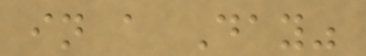in a Day"
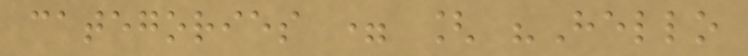categories = [ "Hello
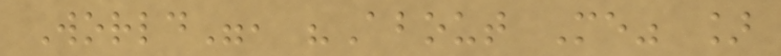World", "About Me" ]
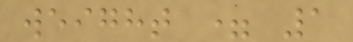weight = 1
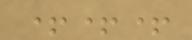+++
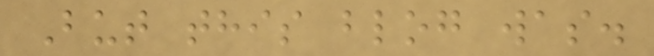But this blog was.
